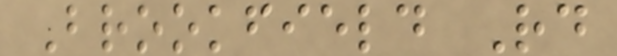Brookfield Rd
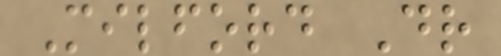Milford Dr
